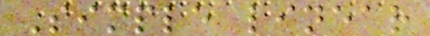Simple linear
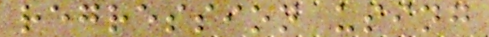regression using
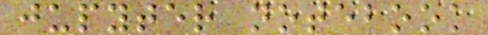jupyter notebook
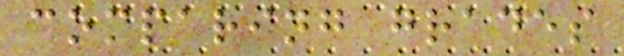comparing grades
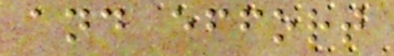and effort
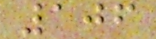106
